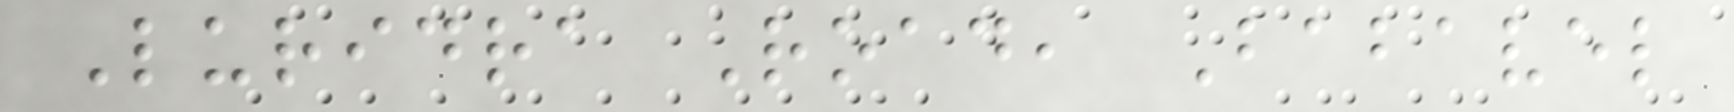Luridra Road, Babavel
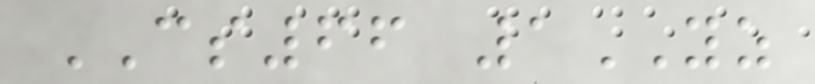CS66 1YZ
